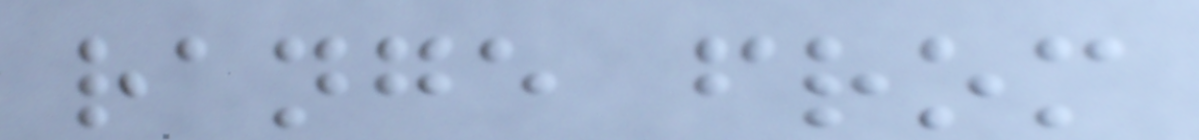range from
